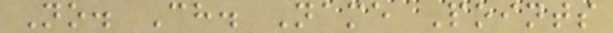No. Ch. Name Points
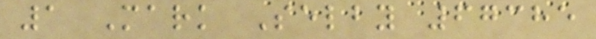1 Mark Selby 67385
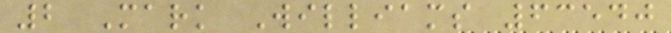2 Mark Williams 63540
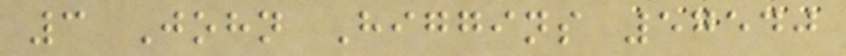3 John Higgins 57540
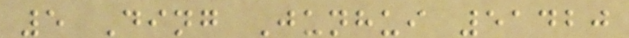5 Ding Junhui 51420
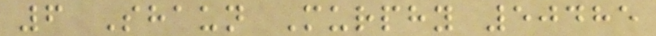6 Shaun Murphy 50485
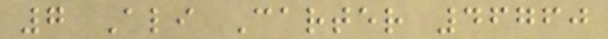7 Ali Carter 46760
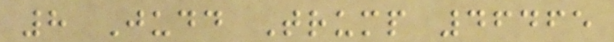8 Judd Trump 46465
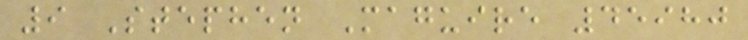9 Stephen Maguire 45980
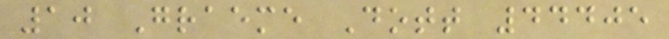10 Graeme Dott 44405
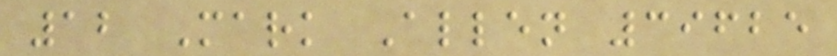12 Mark Allen 39625
